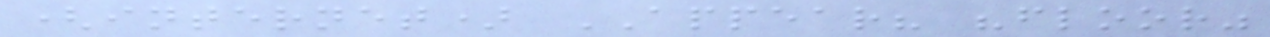(internet) APPEAR? "floor"
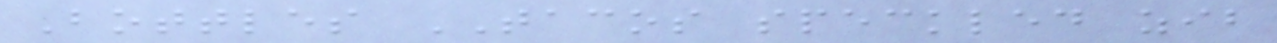Bottles TACOS speckled zib
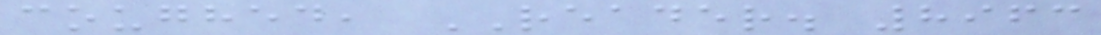coughed, READER. 8963
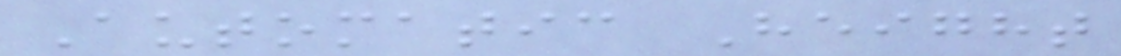Automatic Height
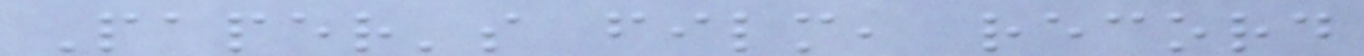Paper's film, record
